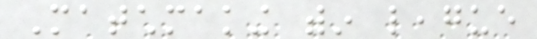Matchmaking within league
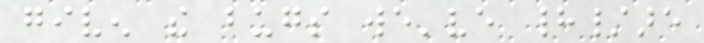given the bugs we've had/are
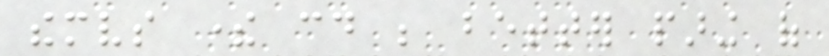themselves there could be better paring of
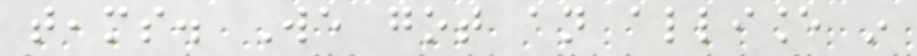teams. We got an alliance in
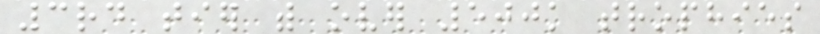3rd tier with over 500k trophies
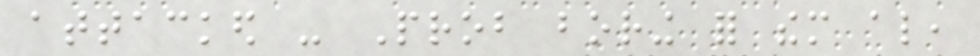attacked - Prob boring for them also,
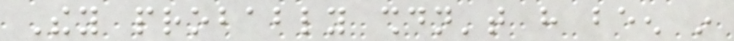They probably shouldn't have been in
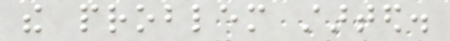the problem started.
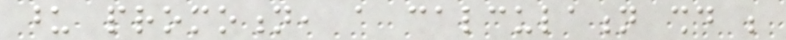upon promotion, a calculation should be
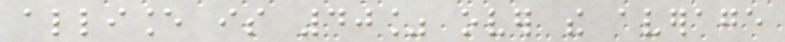alliance is 40% over the average
